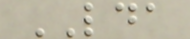LDA
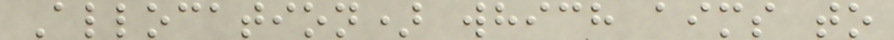Allocation) which aims to
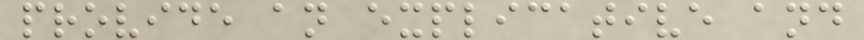provide an explicative and
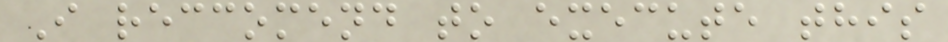I reccomend to execute this
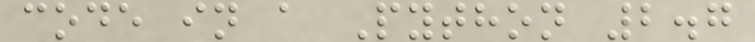code in a Python 2.7
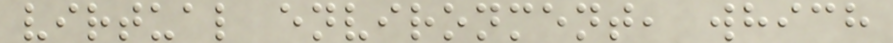virtual environment, which
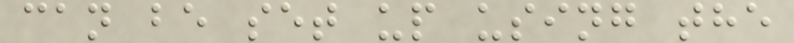can be set up using the
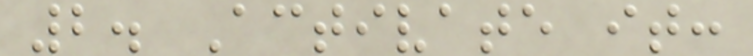2. Activate it:
